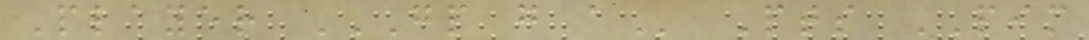Player GP G A Pts PIM
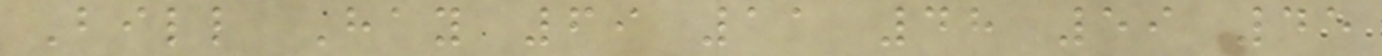Bill Hay 69 11 48 59 45
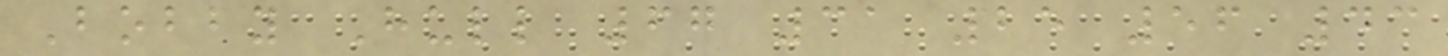Bobby Hull 67 31 25 56 43
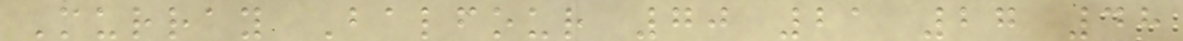Murray Balfour 70 21 27 48
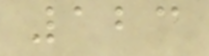123
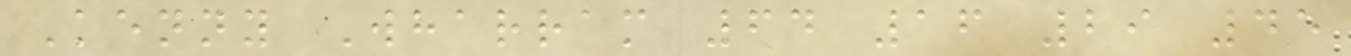Kenny Wharram 64 16 29 45
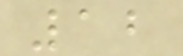12
